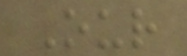Our
